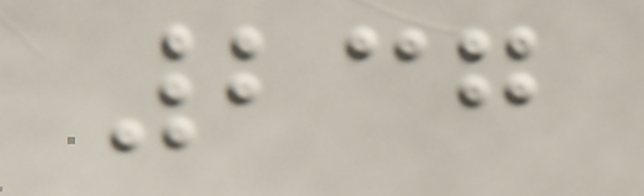237
